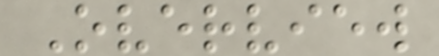Overview
